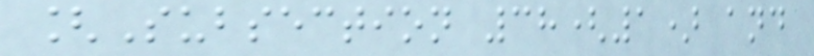[Subsection 38(1) and
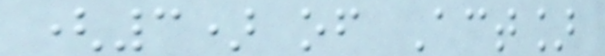(3) of Act]
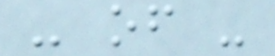- of -
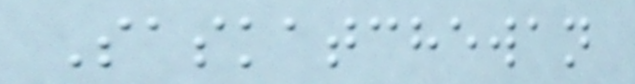Saskatchewan
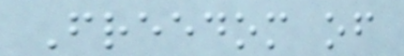Freedom of
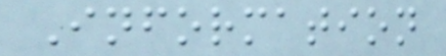Information
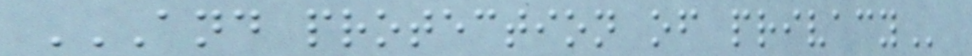AND PROTECTION OF PRIVACY
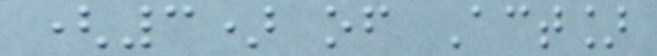(3) of Act]
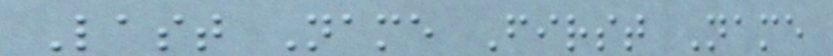Last Name First Name
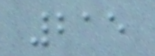215
